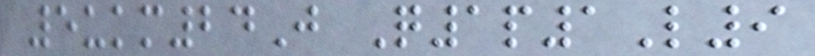5ukm24J Q1p1L9
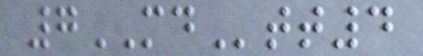7MDtt4
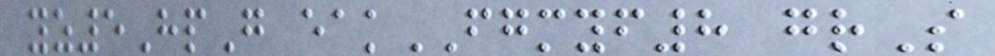yz5HpG eakFGMYF8 grS
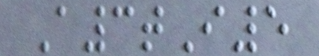A3tI5
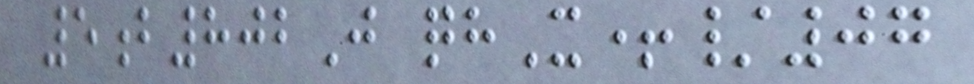5b802J qhX+/07
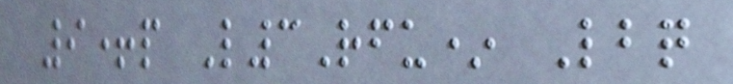9+p L3Rfu* Lbq
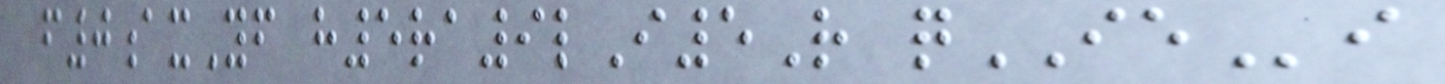f0axYf h5ra9lI5R qIEi
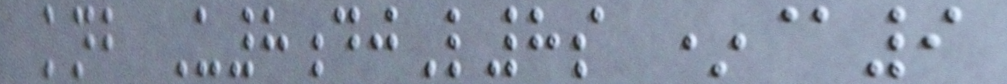knb U8djL8s *@9
